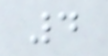4
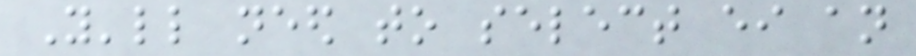You'll need to select either an
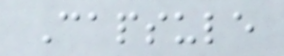Capsule
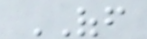OFF
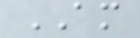AM
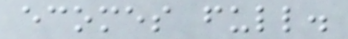ecomes full.
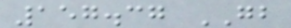157.37 GB
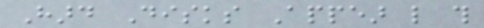Hard Disks Appear like this
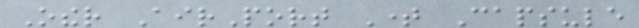Other AirPort Time Capsule
